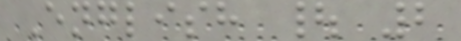English | 2
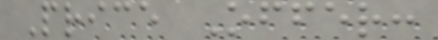Price Offer:
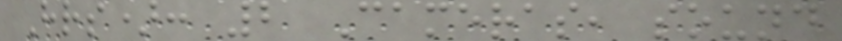Hrs): 2 Cameras, sound
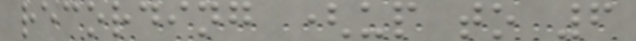recording (up to 6
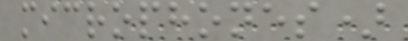microphones)
